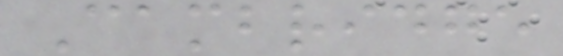Cambridge
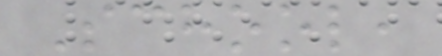School,
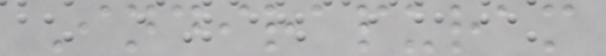Indirapuram
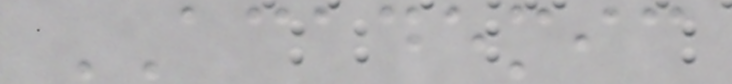ACADEMIC
